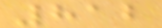812
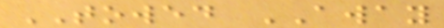TOWED AWAY
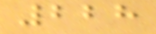228
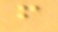f
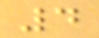4
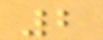2
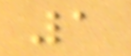1
